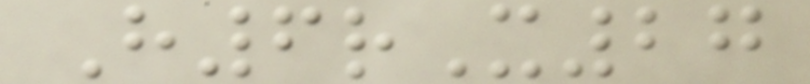H6rX27
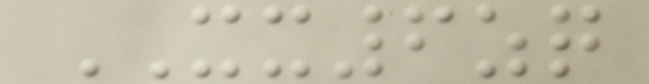XX6zq
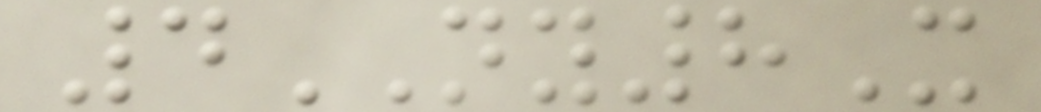4NY8X
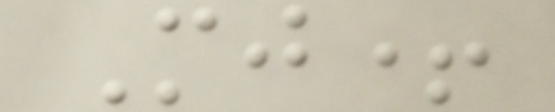Mj+
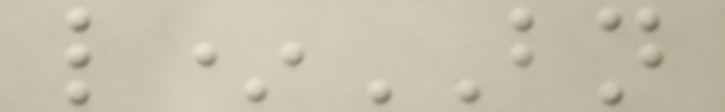l*BN
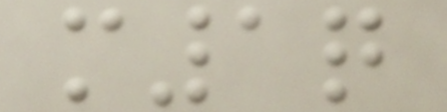m1q
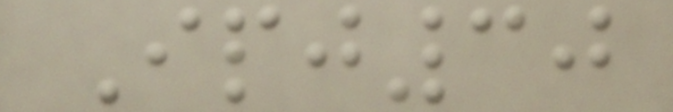Ipj30
